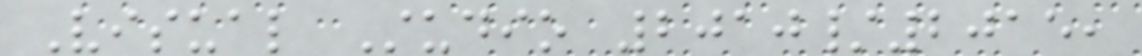Visual Studio 2010/2015,
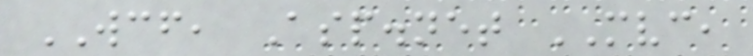WCF, Asp.net MVC,
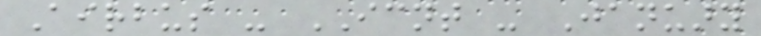Airbus - ICNT - January
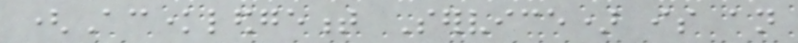(Acknowledgement Service) is an
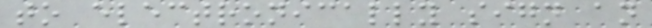to electronically sign an
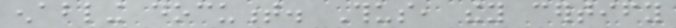enabling document. Thus, they certify
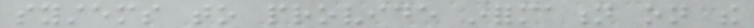systems to provide information on the
